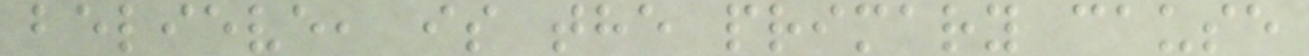believe, is the primary cause
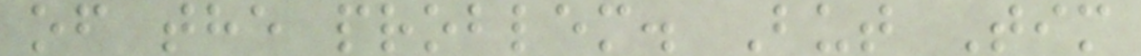of the problem. But Tim
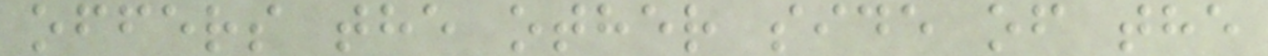offers the other side of the
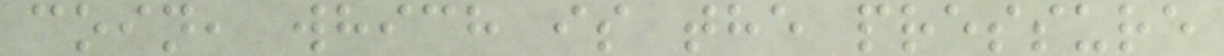coin, which is the pressure
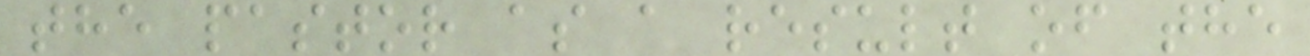the pastor as a result of the
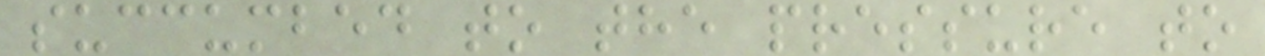succumbed to the pressure to
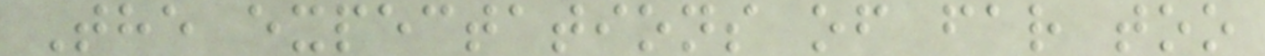The expectations of far too
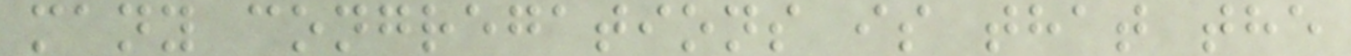many congregations is that the
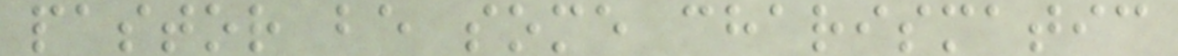pastor be some charismatic
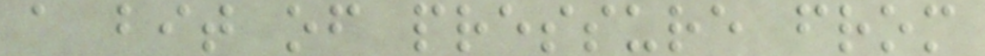a bit of pressure from
